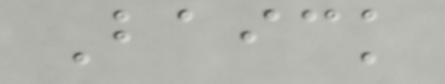Baick
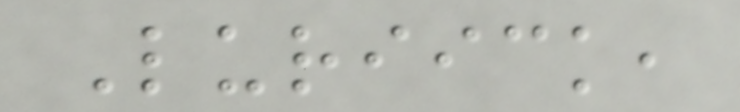Luriick,
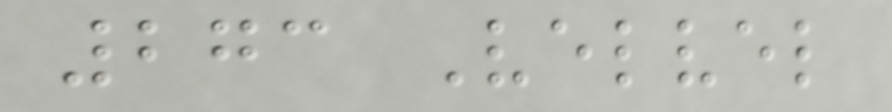273 Velvel
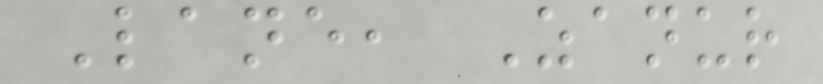Lane, Zanur
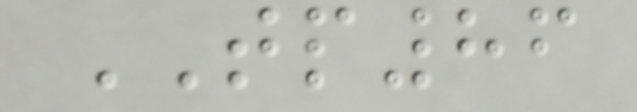TP86
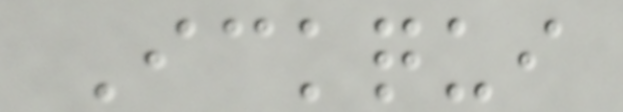Ickqui
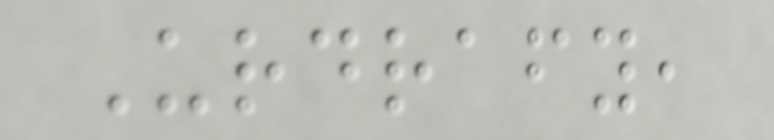Urdrafy,
